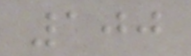100
